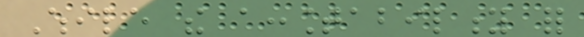While the accountability for
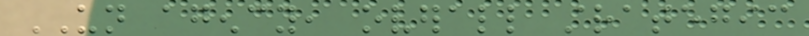UN agency, overall strategic
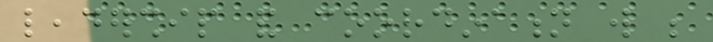leadership and coordination will be
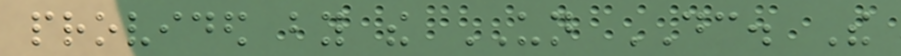provided by the UN DC. The
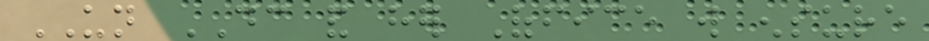UN DC and her Office will ensure
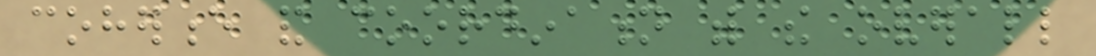coherence and coordination with the overall
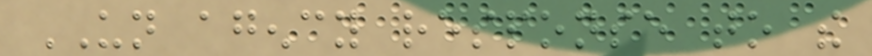UN agency response to the
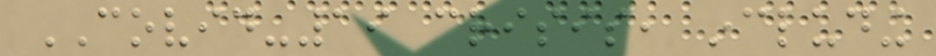COVID-19 crisis, including
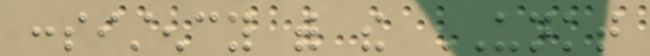consistency with the UNKT
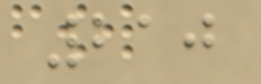210
